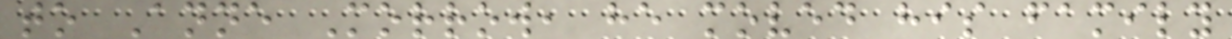to Anne Morrow, he moved his family
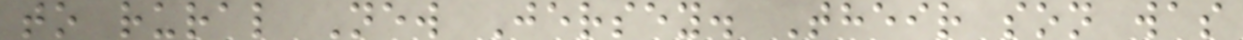to rural New Jersey. Their son was
